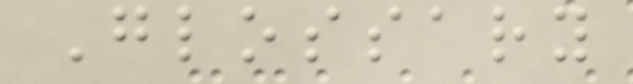Glossary
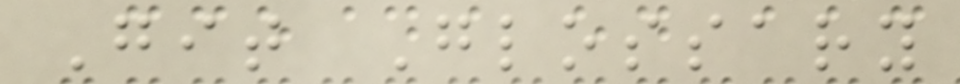Git Glossary
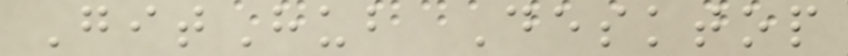GitHub Desktop
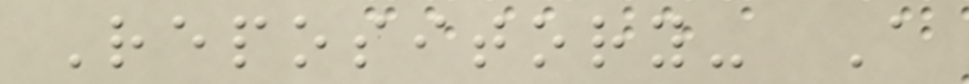Repository- A
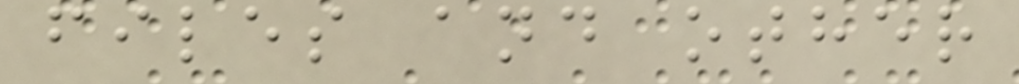files and other
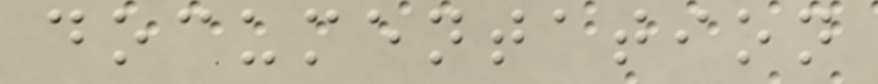documentation
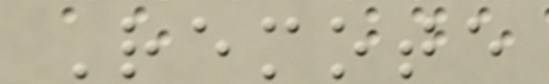Remote
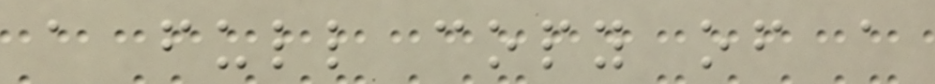a full copy of a
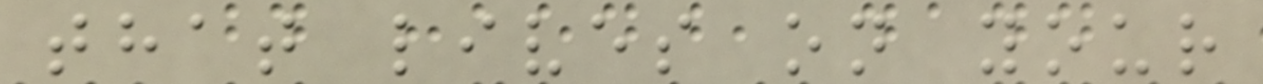that lives on your
